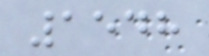1548
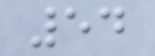54
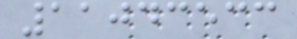11043533
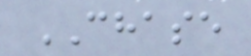CHASE
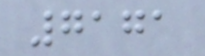7171
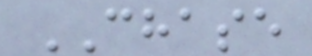CHASE
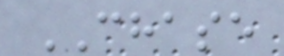CHASE
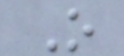O
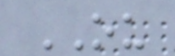OU
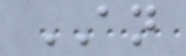AN
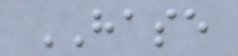HASE
